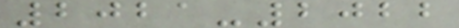2021-2022
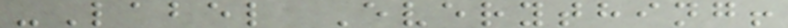-Label Everything!
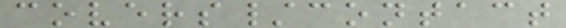covers/contact
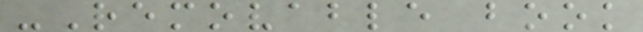-Removable book
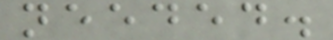needed.
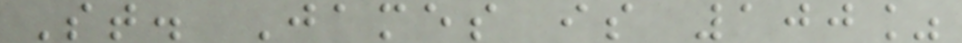St. James is 100%
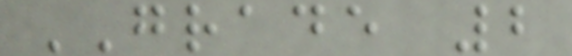GRADE 2
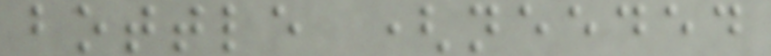bottle (needed
